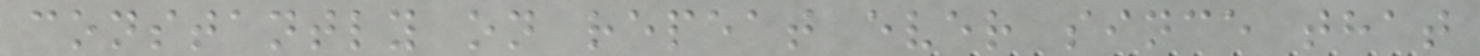constantly on repeat ever since that
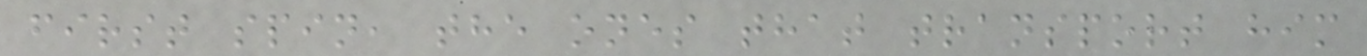first spin, the ones that transport him
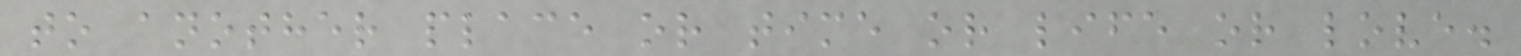to another place or time or life or love.
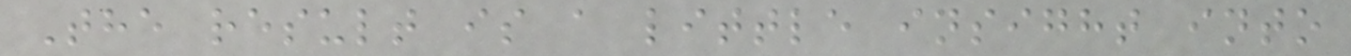The result is a little insight into
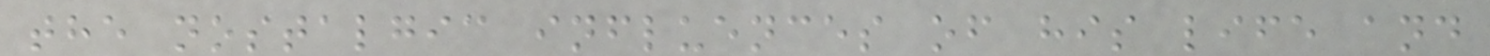the nostalgic influences of his life and
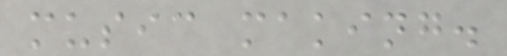music making.
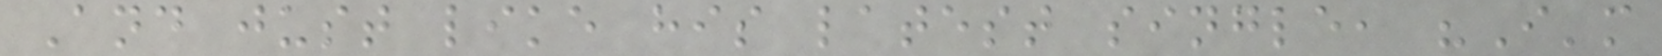And just like his latest single, "I'm
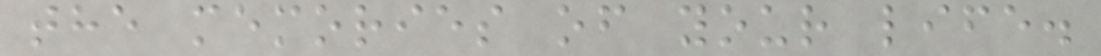the memories of your life.
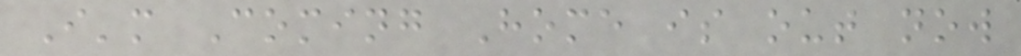I'm Coming Home is out now
